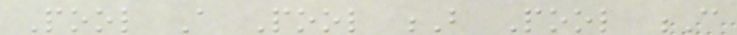Pool A Pool B Pool C
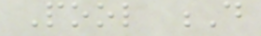Pool D
